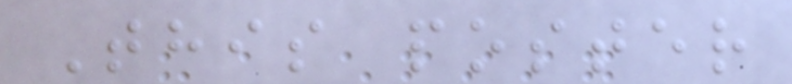This poster
